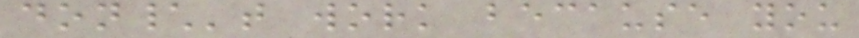don\'t work because you
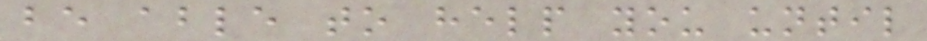be able to help you until
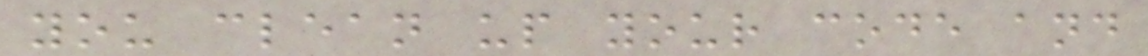you clean up your code and
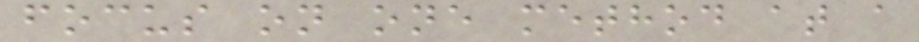focus on one method at a
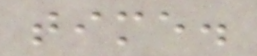time.
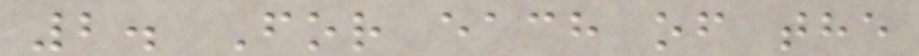2. For each of the
